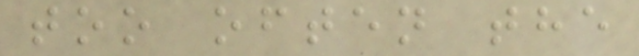too often the
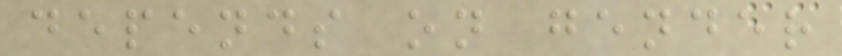depends on gender
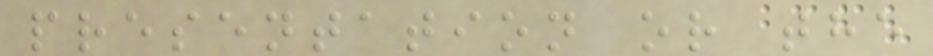presentation or the
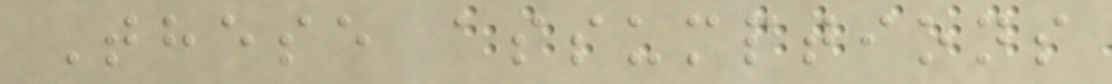These assumptions
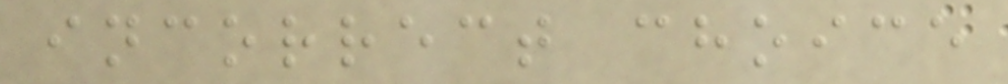incorrect choice
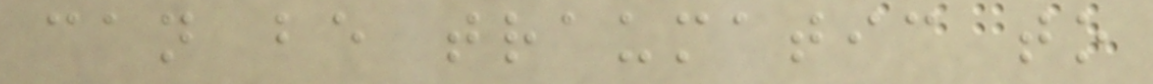can be traumatic to
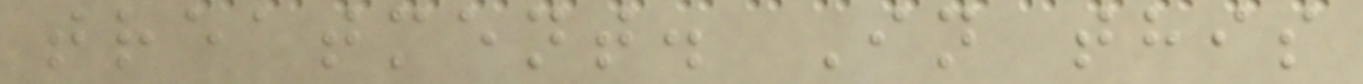treatment. In this
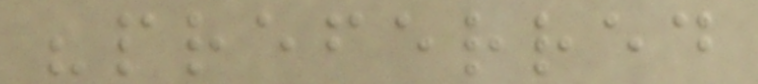"preferred
